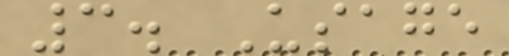3. Usage
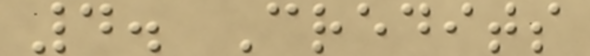4. Credits
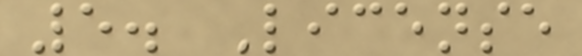5. License
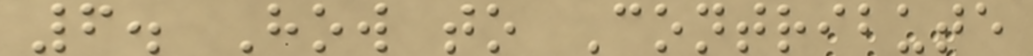6. How to Contribute
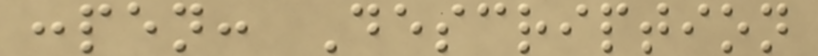:pen: Description
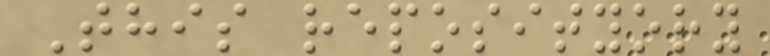This reposityory
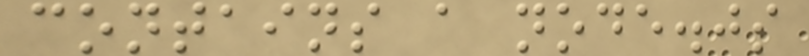contains a node.js
